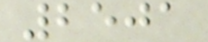2501
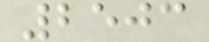2503
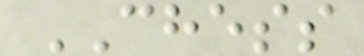CHESS
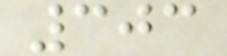303
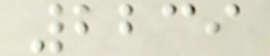2239
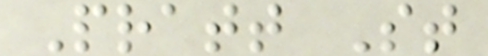Pratt St
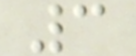3
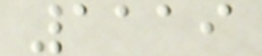1119
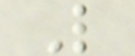L
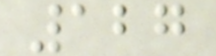127
